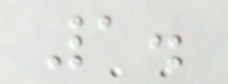1.
